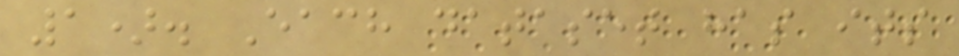1). Each dataset has its
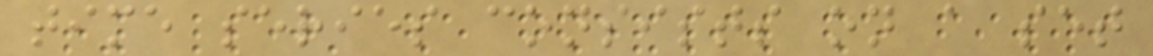time series consists on a set
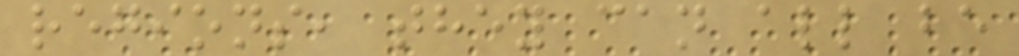regions, they can all be
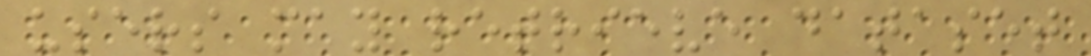users may retrieve dataset
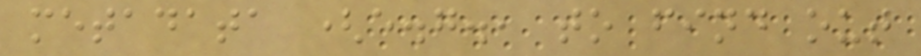metadata (e.g., to find out
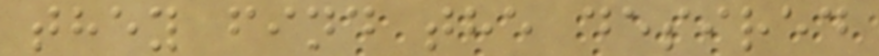they find the desired
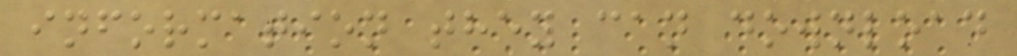information they can download
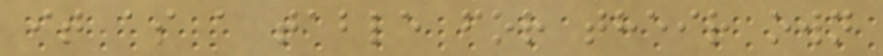it as a table for their own
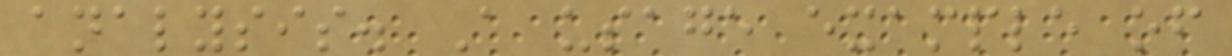analysis. A usage example of
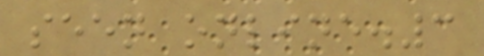seen online.3
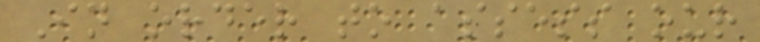In order to assess our
